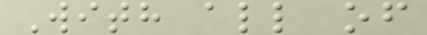With all of
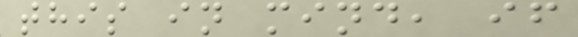this in mind, if
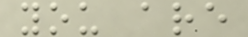you are
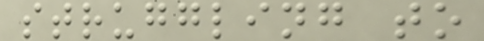struggling to
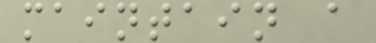maintain a
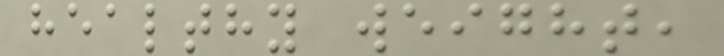healthy weight,
